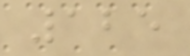125
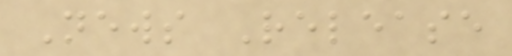News Release
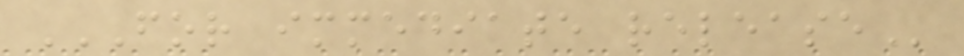FOR IMMEDIATE RELEASE
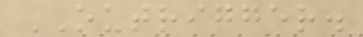OUTRIGGER.
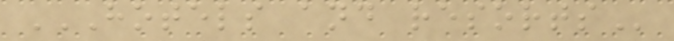HOTELS AND RESORTS
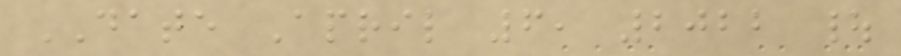DATE April 6, 2022 |
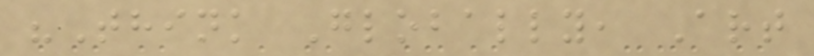"Think Globally, Art
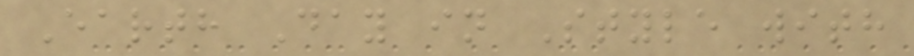Earth Day in Style with
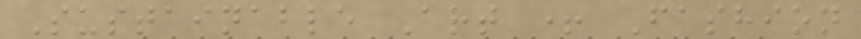Sustainable Art + Fashion
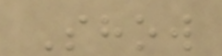Show
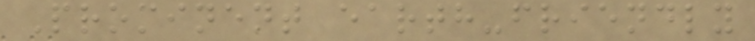Prominent earth-friendly
